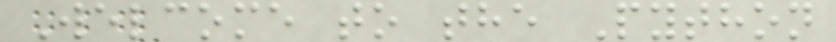Welcome to the Python
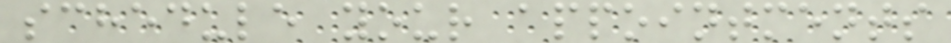schedule your appointments
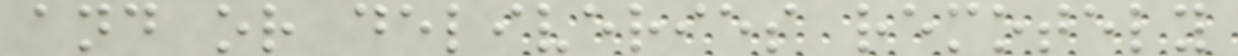and or deliveries remotely
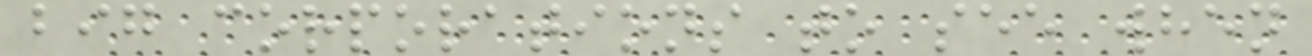big corporations to see when
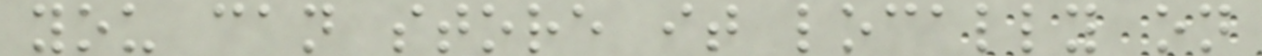you can store it locally on
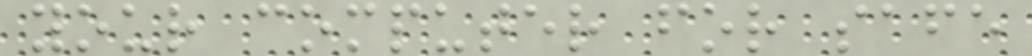your computer for safe
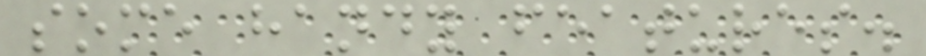some handy features.
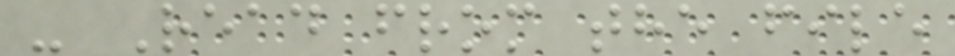- Read from the file
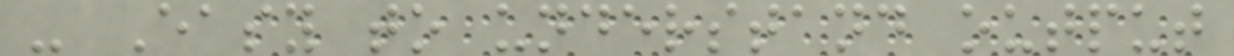- Easy to understand output
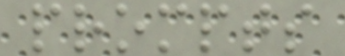prompts
